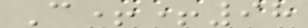C++98
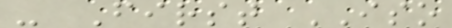- First ISO
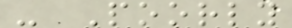- Poorly
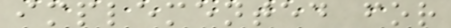implemented for
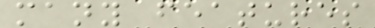many features
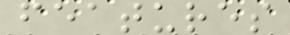features
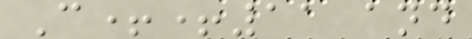C++11 and
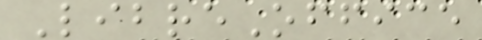LibreOffice
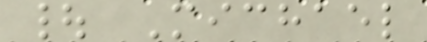| Michael
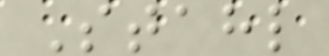Stahl
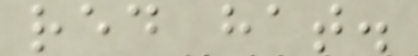red hat.
